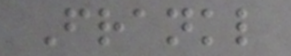Frankl
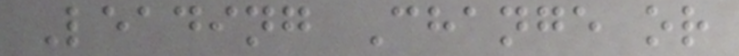Leading Change or
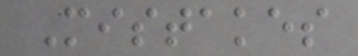Mistakes
